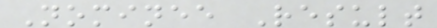Nominee Result
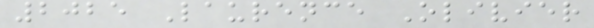2025 Laurence Olivier
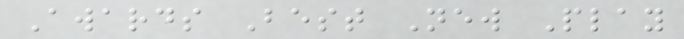Awards Best New Play
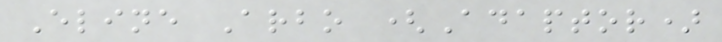Eline Arbo (Adaptor)
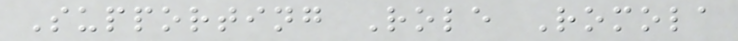Supporting Role Romola
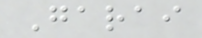Garai
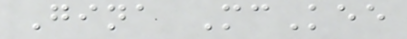Gina McKee
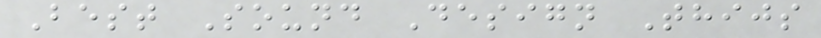Best Sound Design Thijs
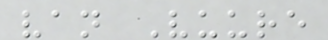van Vuure
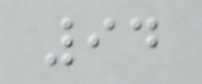94
